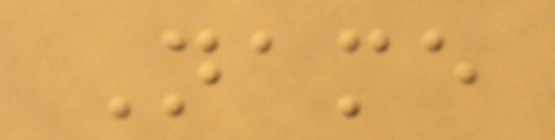Name
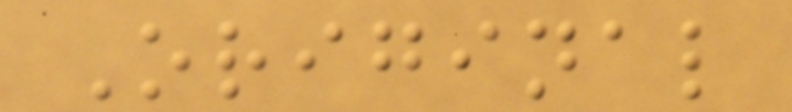Original
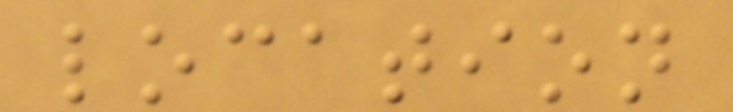location
